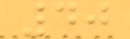40
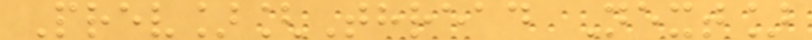Prev][Thread Next]
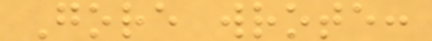Gore wrote:
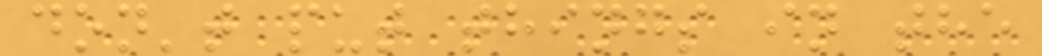don't put things in the
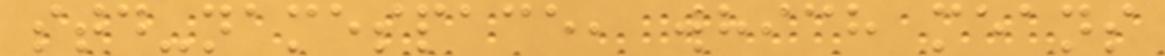std-namespace, which means
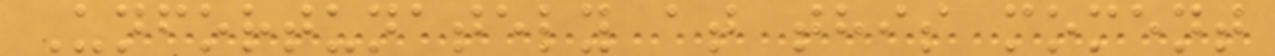Unfortunately at this moment
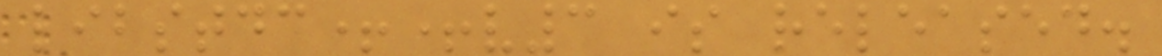libstdc++v3 is released.
